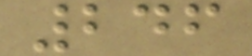246
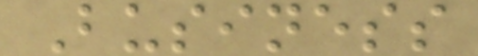Business
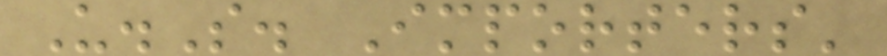U.S. Importers'
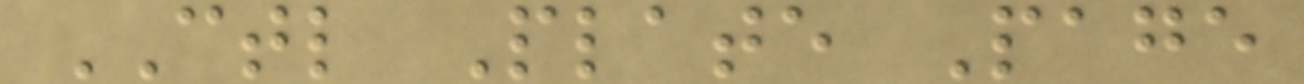CTL Plate Page
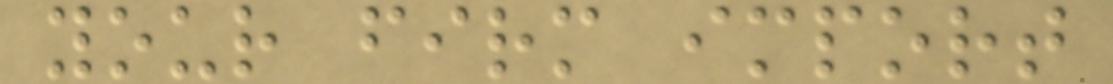your firm import
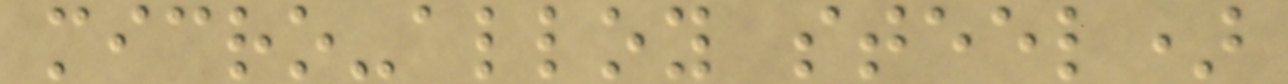micro-alloy steel)
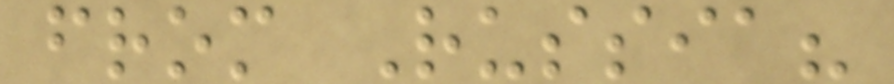from Russia?
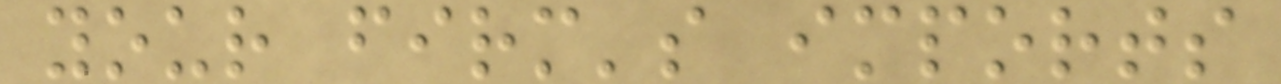your firm's imports
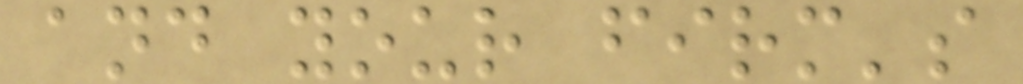and your firm's
